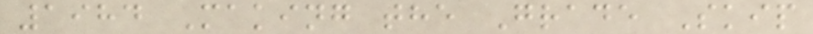1984 Making the Grade Skip
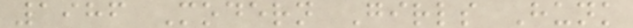1986 Modern Girls Hunk
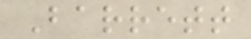Barrett
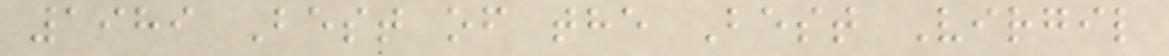1989 Best of the Best Virgil
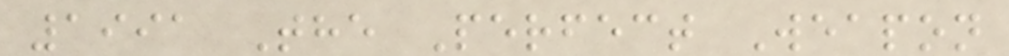1991 The Perfect Weapon
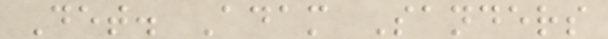Det. Adam Sanders
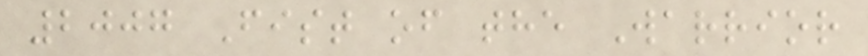2007 Fist of the Warrior
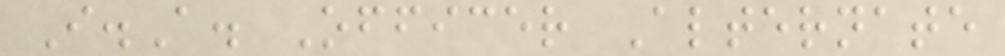I.A. Officer Alternate
